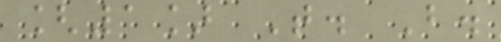[1] T. B.
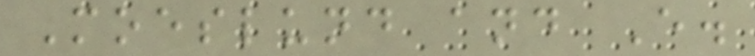Moeslund and E.
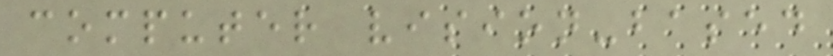computer vision-based
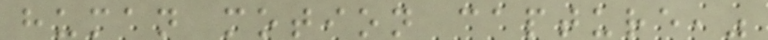human motion capture,"
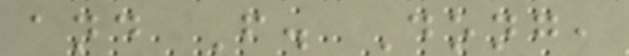and F. Dong,
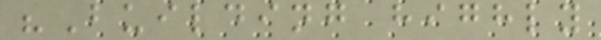"Building highly
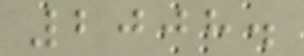2008.
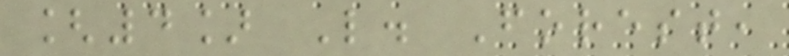[4] L. Forest,
